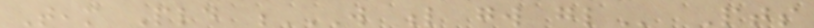Team Pld W L GW GL Pts
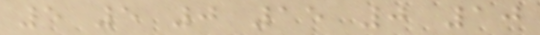5 5 0 15 0 10
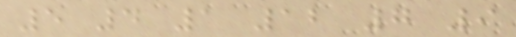5 4 1 12 7 9
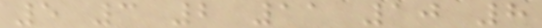5 3 2 11 10 8
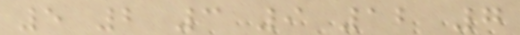5 2 3 9 12 7
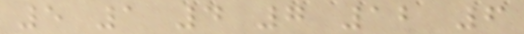5 1 4 7 12 6
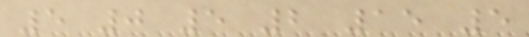5 0 5 2 15 5
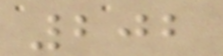202
